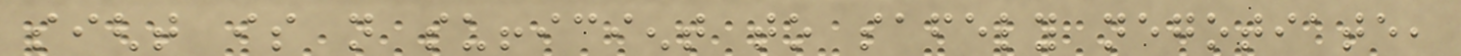sight is not sufficient to safely negotiate,
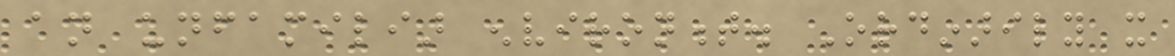an unfamiliar environment. Ordinarily it
